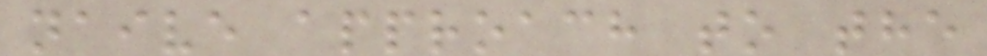naive approach to the
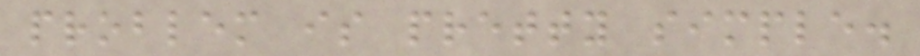problem is pretty simple.
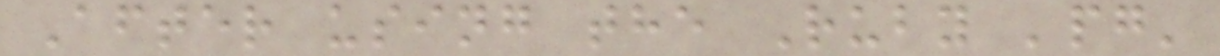After using the Ruby 'pg'
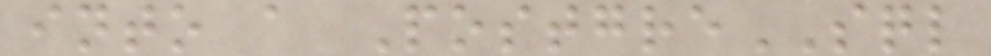into a PostgreSQL
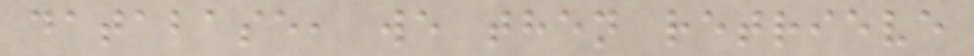database, we then retrieve
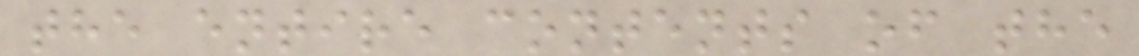the entire contents of the
